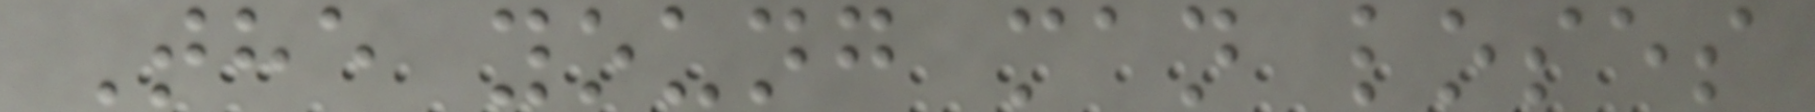The young man loses
